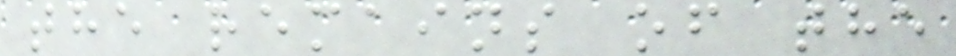the remains of the
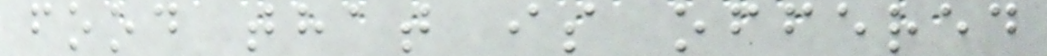food that is offered
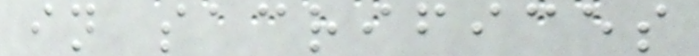in sacrifices
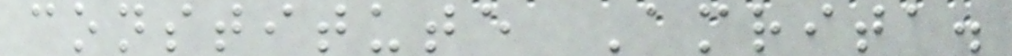constitute Amrita.
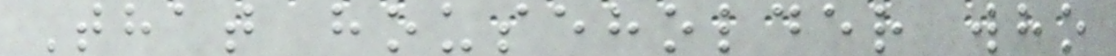That householder who
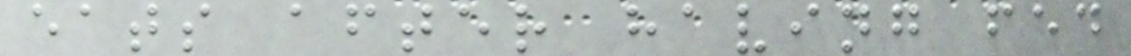eats after having fed
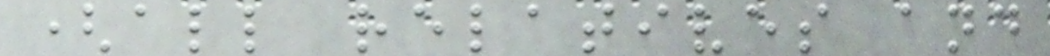(all relatives and
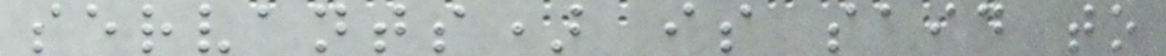servants) is said to
